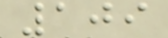109
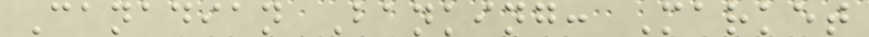Canadian Banking: Market
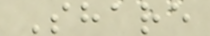Share
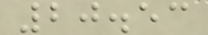20.53
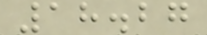18.27
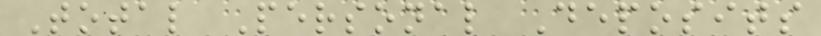Total Personal Deposits
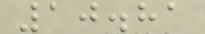10.81
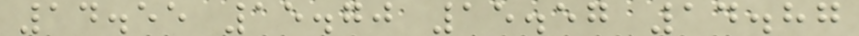14.55 15.70 15.57 14.87
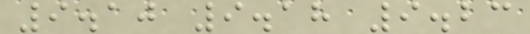9.10 9.18 9.23
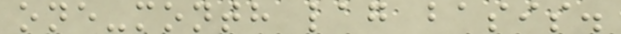one-month lag basis.
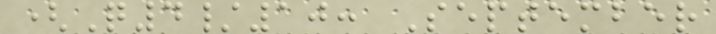(Q4/10: September
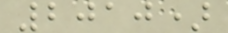2010)
